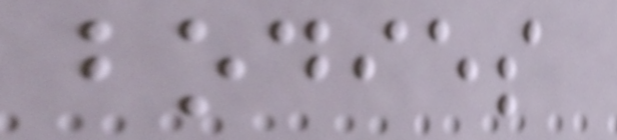bodies
